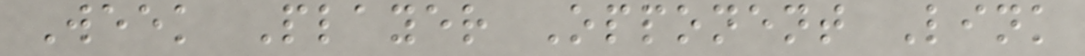Week Player Opponent Link
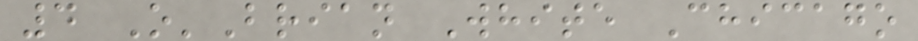4 O'Brian White Chicago
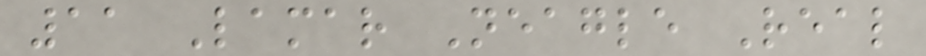11 Lamar Neagle Real
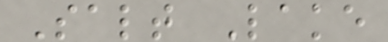Salt Lake
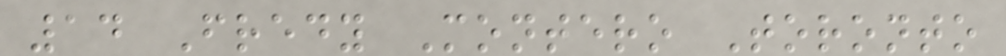14 Fredy Montero Toronto
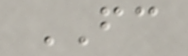FC
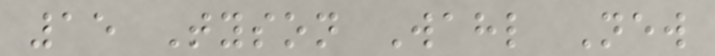15 Tyson Wahl New
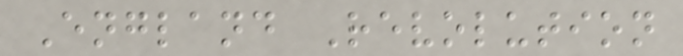England Revolution
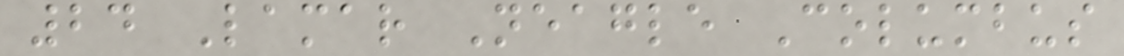24 Lamar Neagle Columbus
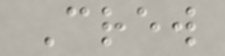Crew
